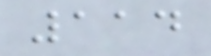114
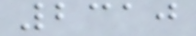2310
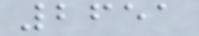2651
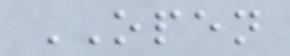OPEN
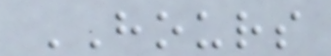HOURS
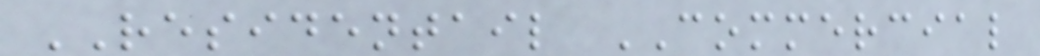RESIDENTAIL COMMERCIAL
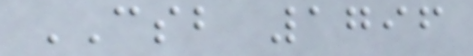CSB 1796
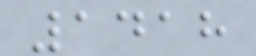1418
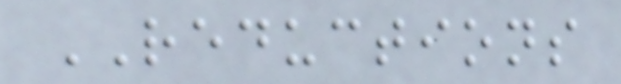REDUCTIONS
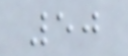50
